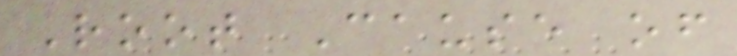Root Cause of
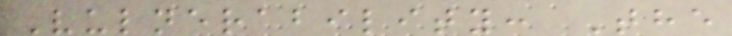Vulnerability: The
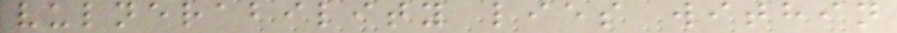vulnerability lies within
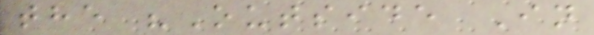the "Outside In
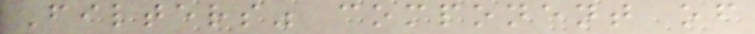Filters" component of
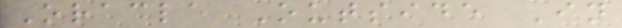Oracle Outside In
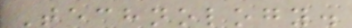Technology.
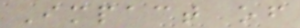Impact of
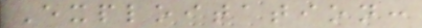Exploitation:
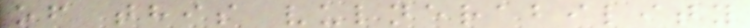of this vulnerability
